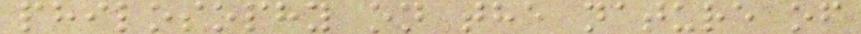philosophy on the nature of
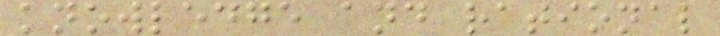knowledge and rational
